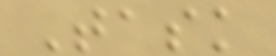Task
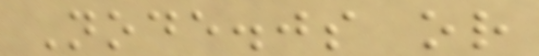Node.js or
